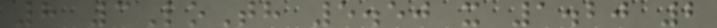8 3LoTh 5.50 x 1.20 2
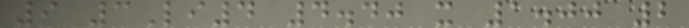9 3Li4 4.40 x 1.00 2
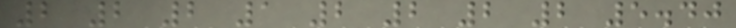2 2 2 1 2 2 2 2 5.40
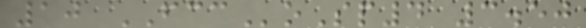10 FCCoSp4 3.50
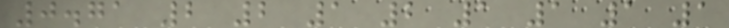0.71 2 2 1 2 1 1 1 1
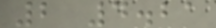2 4.21
